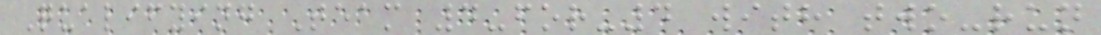Qualifying Team 4-for-4 with two-run
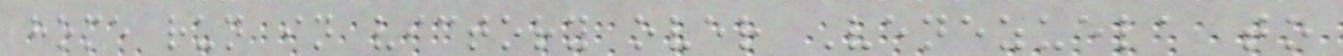home run in victory over Venezuela to
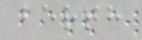berth
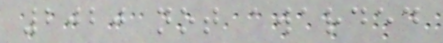2020 not awarded
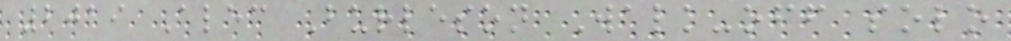2019 Alec Burleson Walk-off solo
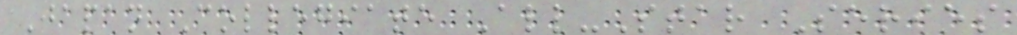Japan Collegiate All-Star Series
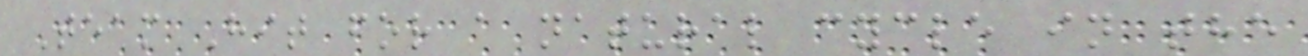Team Hit for a natural cycle in the
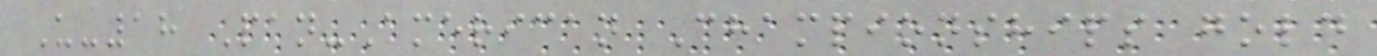U-18 Pan-American Championships gold
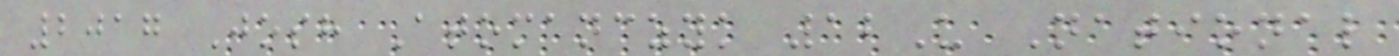2017 Josh Atomanczyk 12U National
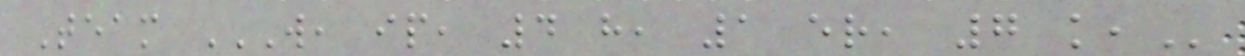Team W, IP, 4 H, 1 ER, 7 K,
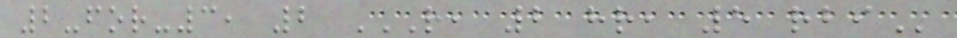2-for-3, 2 R, 2 HR, 5 RBI
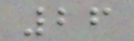26
